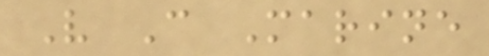V C Marine
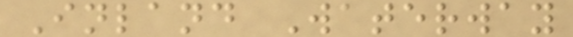Inland Waterway
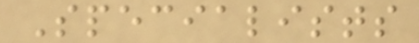Specialists
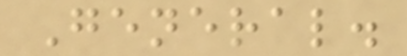General.
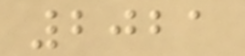2021
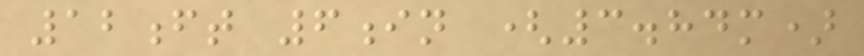12ft 6in (3.84m)
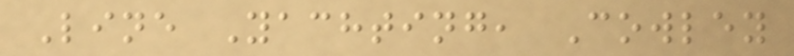Line Yachting, Cowley
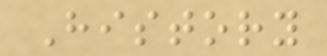History
